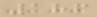186
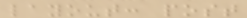layout: post
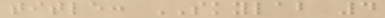title: SKYLAB 4
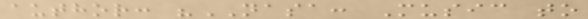author: "NASA: Music to
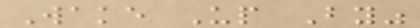Wake Up By"
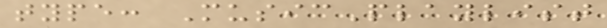type: MusicPlaylist
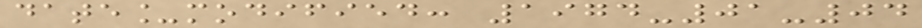date_modified: 1974-01-04
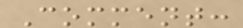Comment:
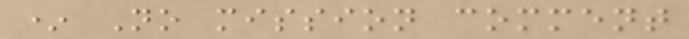* No mission comment
